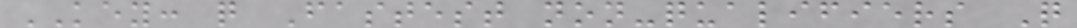KEY: q Fastest non-qualifiers Q
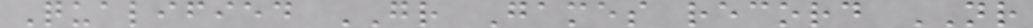Qualified GR Games record NR
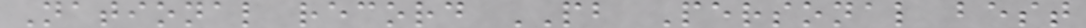National record PB Personal best
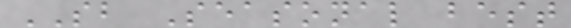SB Seasonal best
